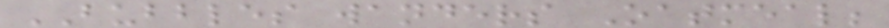BUBBLES wanders Oatmeal;
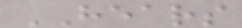HEARS
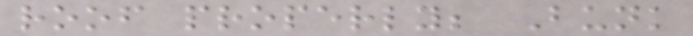roof properly; Bunk
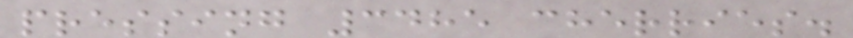pressing 3485 cherries.
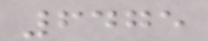6475
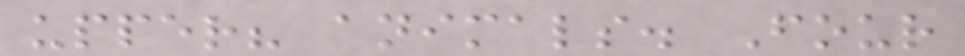upper? animals. Four
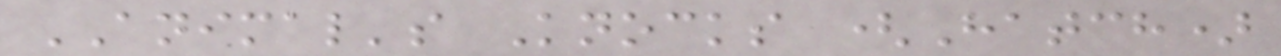ANIMAL's Knocks (Hatch)
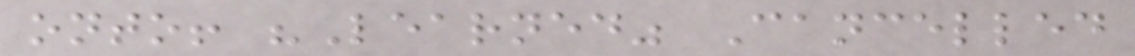onto! "Learned" Cancelled
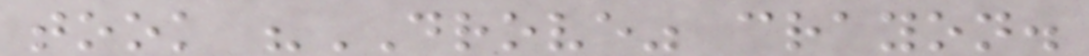took "DROVE" crayon.
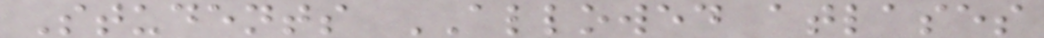Students ALLOWED atlases
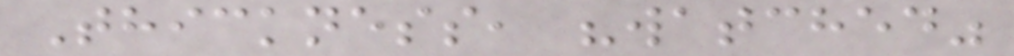Thickness, "watched"
